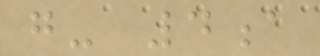g- 4a
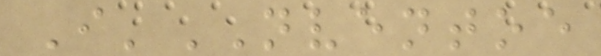I'NVENTOE
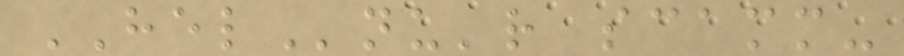HELnu'r scamm-
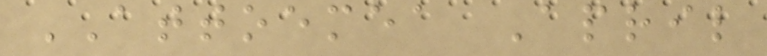ATTOEMEA April
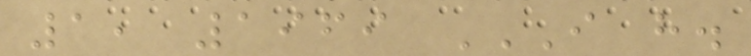1, 1969 I H.
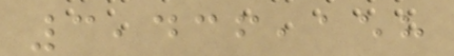3,436,158
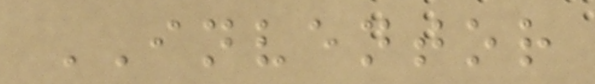INVENTOR
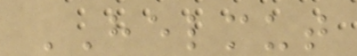HELMUT
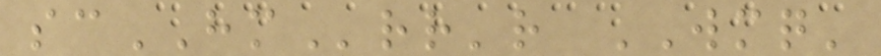scHMrr'r WMQ'
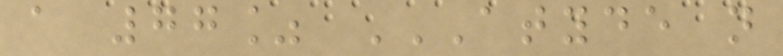a 77% ATYDE N
